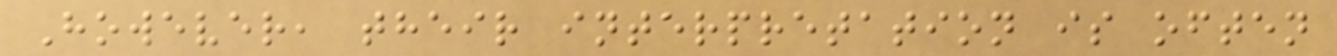However, their interpretation is often
